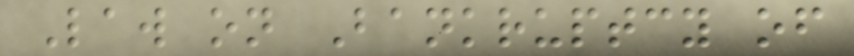Law on Bankruptcy of
